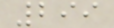299
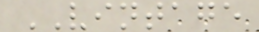VINTAGE
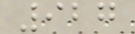927
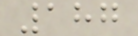187
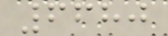6680
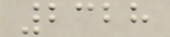2328
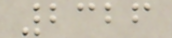2326
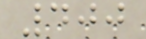400
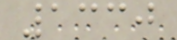1330
